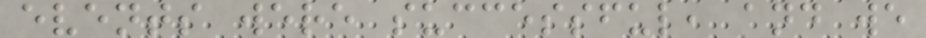events were successful, and we
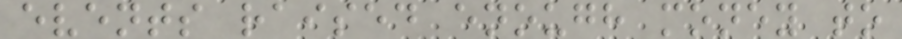events raised enough money to
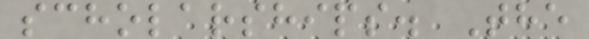scholarships. The
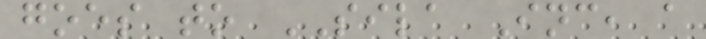goes to SILA Inc, a
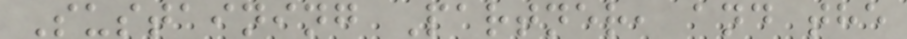Sustaining Partner, and the
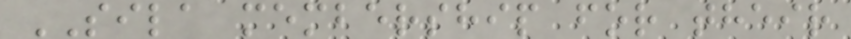SILA membership for their
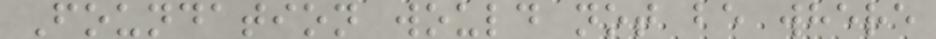Foundation would not be where
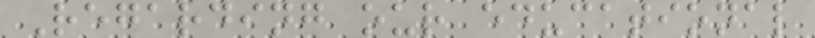Regarding our educational
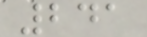241
